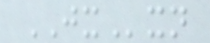JXxn
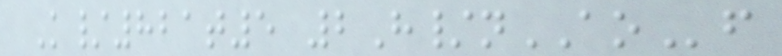K/821t5 2H/nAOf
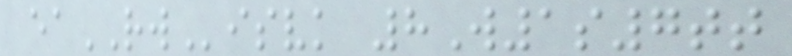eaRWisvk 8W1s7tt
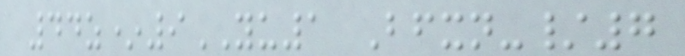44z*9YU1 Bfxn-/7
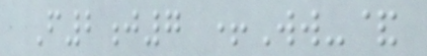F2j7 +Ww-&
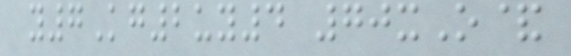y7Kg2uy4 70xO&
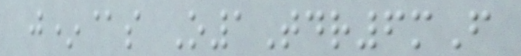j*@s O1Tdr6mF
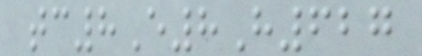tc8E8H627
